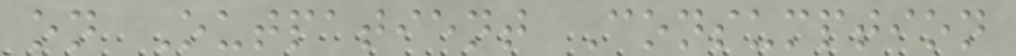on Outpatient Consumption
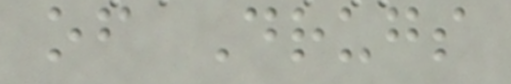of Drugs
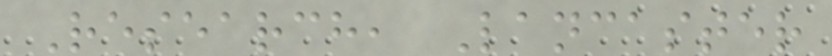Research, Lancaster
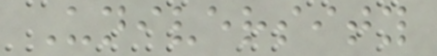University
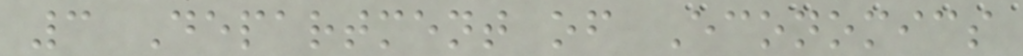3 Department of Economics
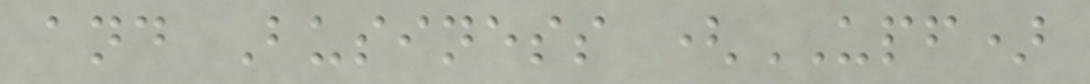and Business (UPF)
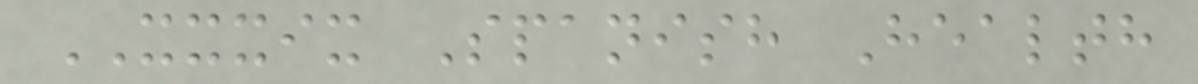XXXIX Spanish Health
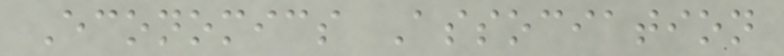Economics Association
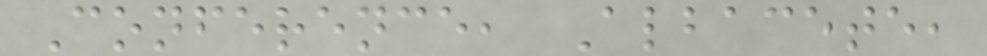Conference, Albacete,
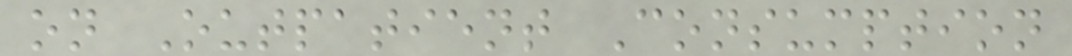on Outpatient Consumption
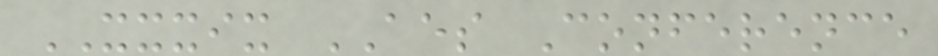XXXIX AES Conference
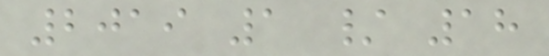2019 1 / 18
